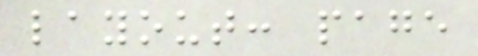layout: page
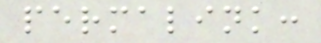permalink:
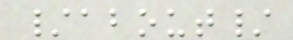/about/
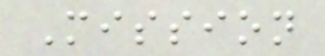Mission
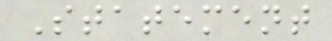Statement
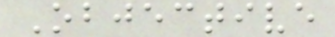Objective
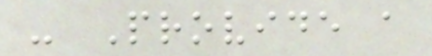- Provide a
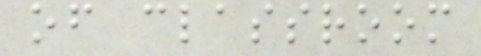of classroom
